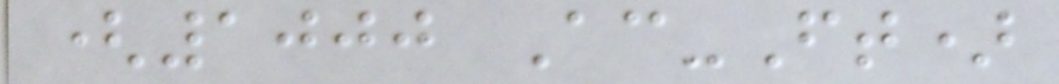(1000 Ac-Ft)
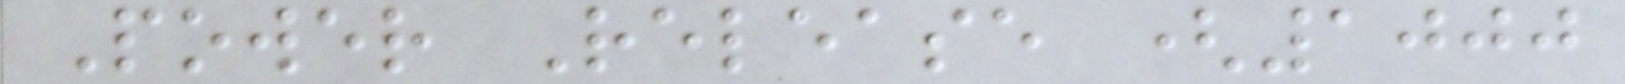Power Release (1000
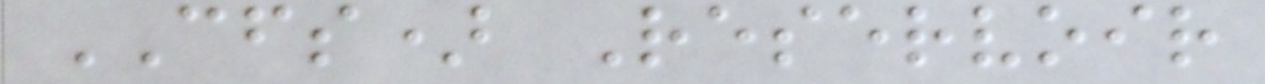CFS) Reservoir
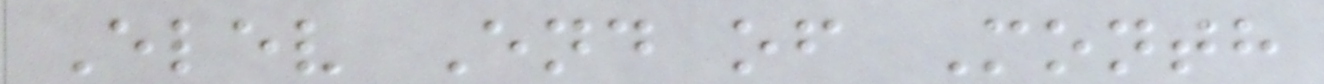Elev End of Month
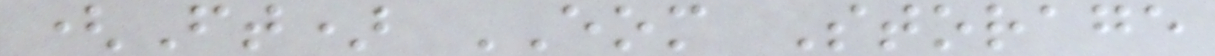(Ft) EOM Storage
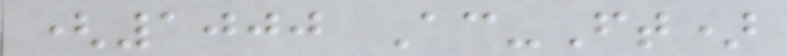(1000 Ac-Ft)
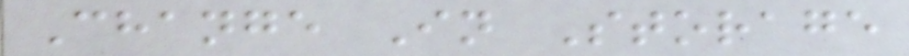Change In Storage
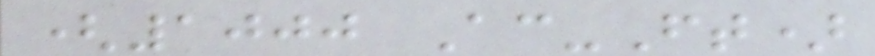(1000 Ac-Ft)
